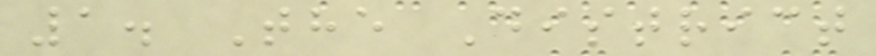1. The District
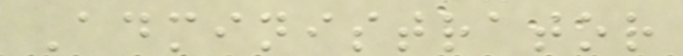Administrator
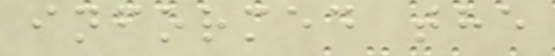informed the
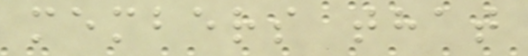members that
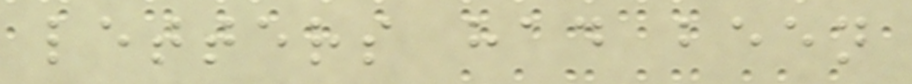letters had been
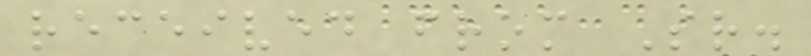received from Sr.
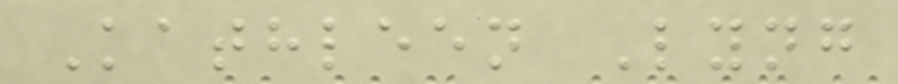Kathleen Lyng
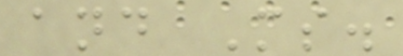and Ms.
